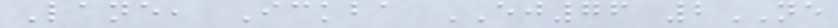Lane, Ickba EJ76 2NE
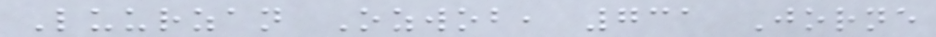Luurzan Ozwob, 731 Jorne
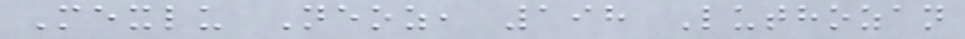Mexlu Neoz, 198 Luthozan
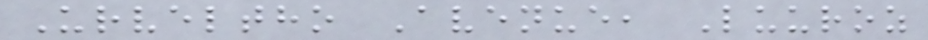Urveltho Avenue, Luuroz
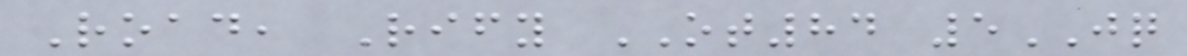Road, Rify OT84 5JQ
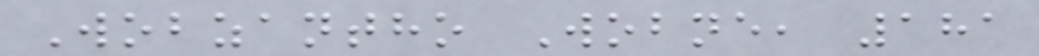Wobzantho Wobne, 181
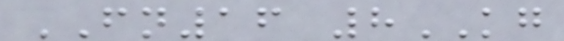FN16 8KG
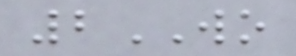2WO
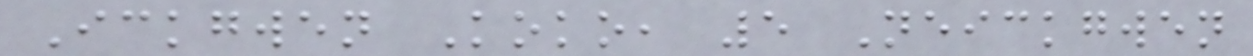Ickgwen Koko, 5 Neickgwen
